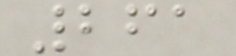261
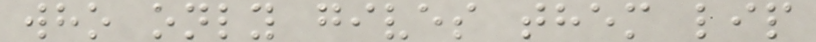who only gives them lip
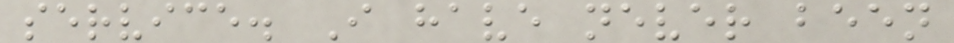service. I have never been
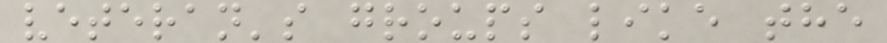veteran's groups like the
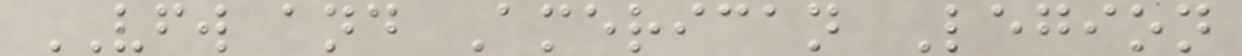VFW and American Legion
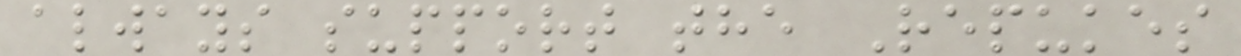always support the Repukes
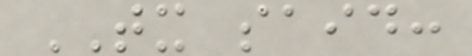TX said:
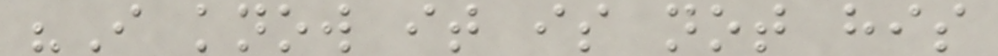"I know it is not his
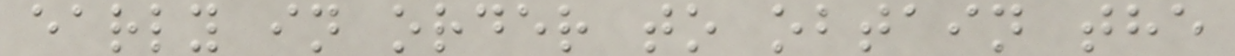early in order to obtain the
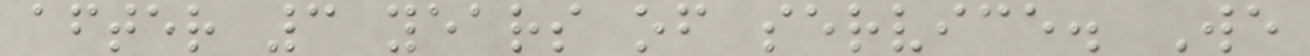after 3 years of service. We
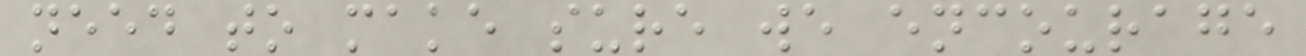need to make sure we encourage
